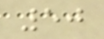50
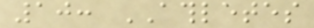10: ATHLETES
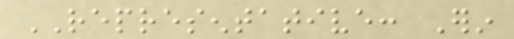REPRESENTATIVE: Erin
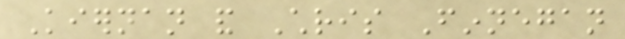Kiernan and Chris Finnegan
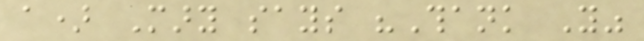a) Mary says "Thank You"
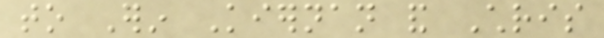to Erin Kiernan and Chris
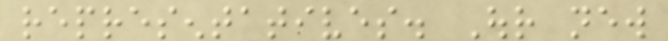representatives. Our new
